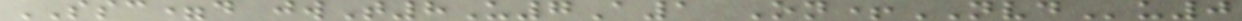SSC=d jwT8U7A1 On+NVDu0
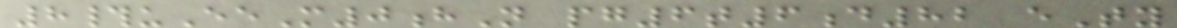8#uEeM0hN pg6t6d82 eTy
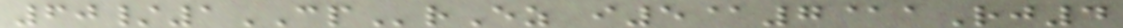60/1CPrEz i5@7@aRj4
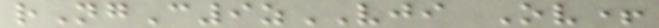rNgC9zVJI Ov+
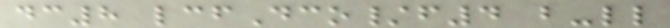dc8 lcfDco/f4 b-ll
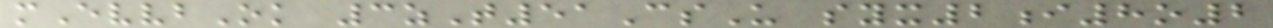mEvvbOk 3zT51CsU syx2i8o2
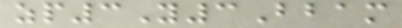zp3Y3Bbam
